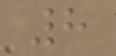8
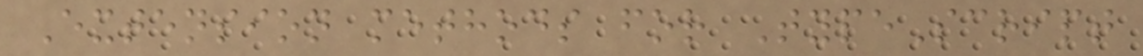Extension methods for TypeScript
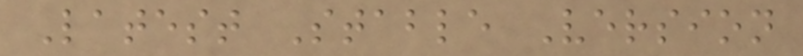Latest Stable Version
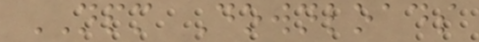NPM Downloads
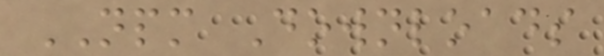NPM Downloads
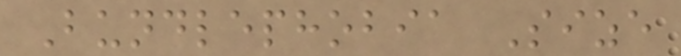Bundlephobia Size
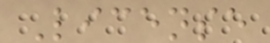License
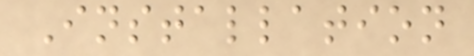Installation
